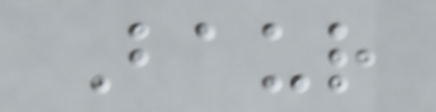Baur
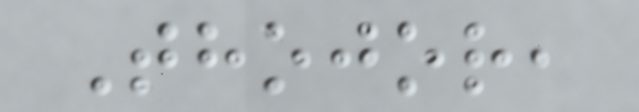Thojor,
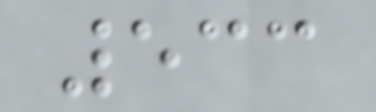533
